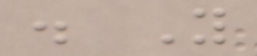. Y
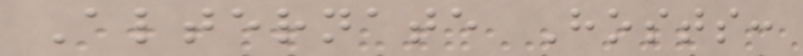Alternate Hosts:
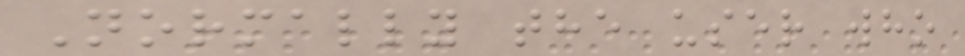Normally the user who
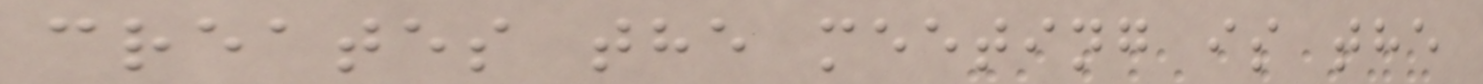creates the meeting is the
